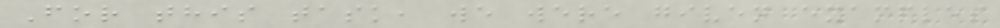For this task, we were given examples
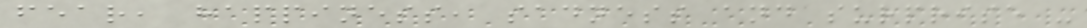fear, happiness, sadness and surprise -
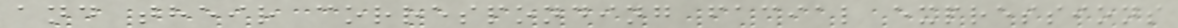and their corresponding facial expressions
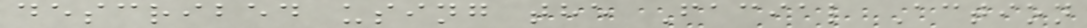described using the Facial Action
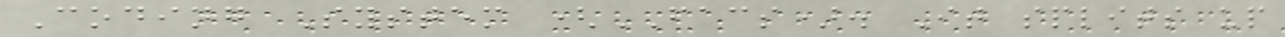Coding System (FACS). It splits up
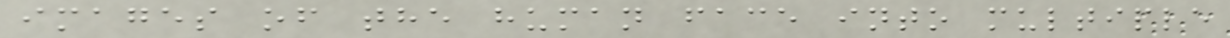images of the human face into multiple
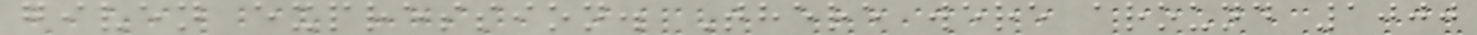given expression. There were around 1000
